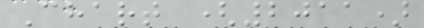Chart (2011)
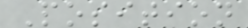Position
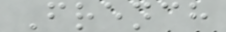French
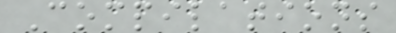Compilations
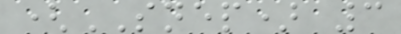(SNEP) 3
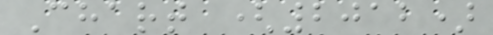Chart (2012)
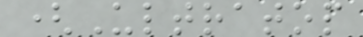(Ultratop
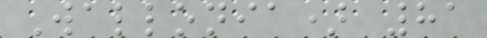Wallonia) 81
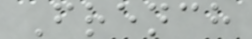French
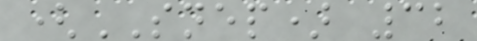(SNEP) 32
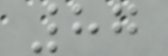87
